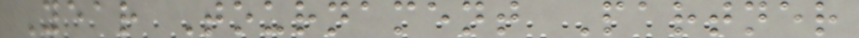Year Tournament Partner
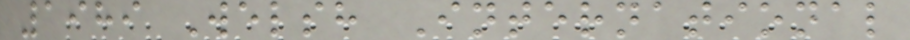1989 Welsh International
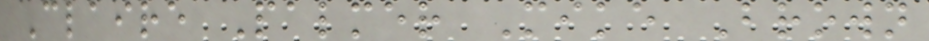Claire Palmer Mike Brown
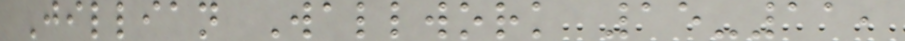Jillian Wallwork 15-11,
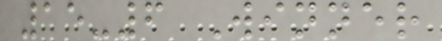15-6 Winner
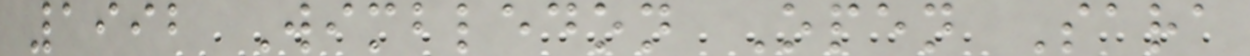1992 Wimbledon Open Sara
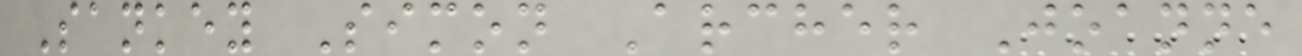Sankey Simon Archer Joanne
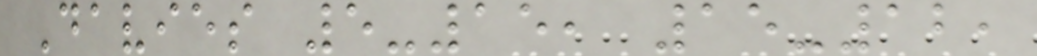Davies 5-15, 15-12,
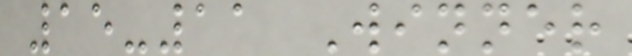15-11 Winner
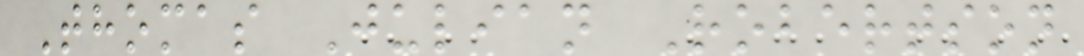Thomas Julian Robertson
